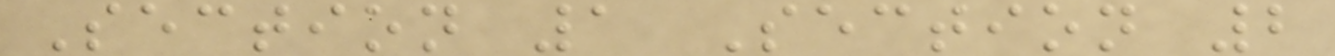Section 1 Section 2
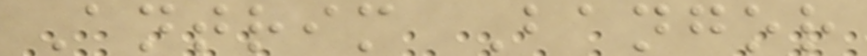Antrim Bangor
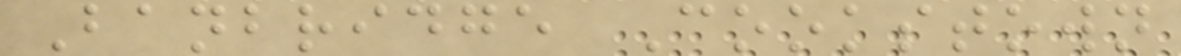Banbridge Cookstown
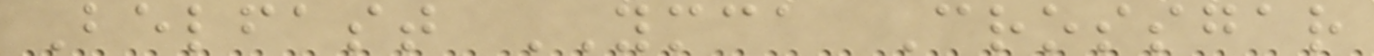Belfast YMCA Crossgar
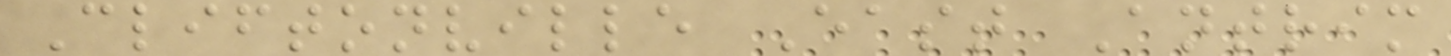Cliftonville East Antrim
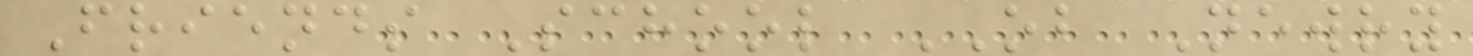Friends School OB Newry
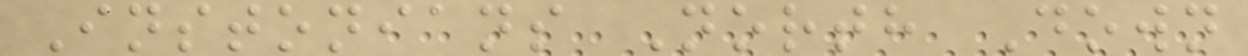Instonians North Down
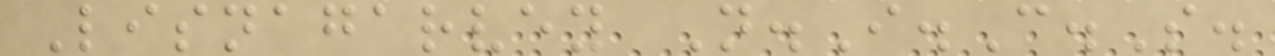Lisnagarvey N.I.C.S.
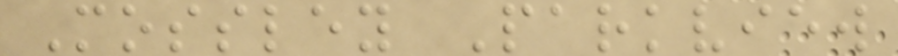Mossley Parkview
